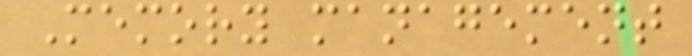Memory management
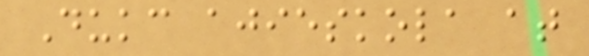Dukc ajieskola at
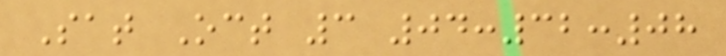Sat Oct 3 04:32:08
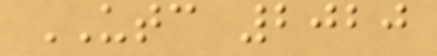UTC 2020
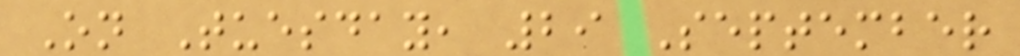On Tuesday, 29 September
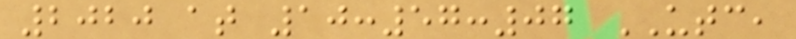2020 at 10:57:07 UTC,
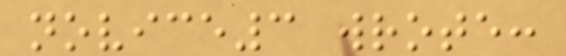novice3 wrote:
